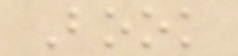Book
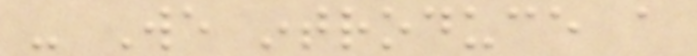- We introduce a
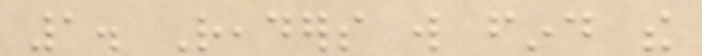1. Readers will find the
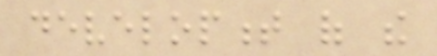development of the
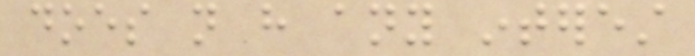does not have any interest
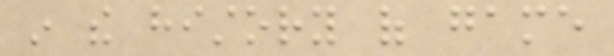in the history of game
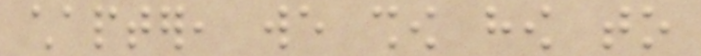chapter, we show how to
